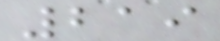219
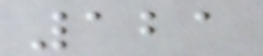121
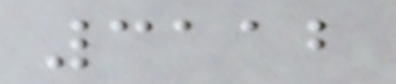3112
